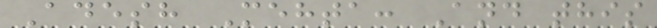Adesh Mehta: And this
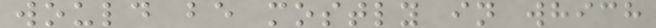would be mostly in which
